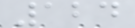124
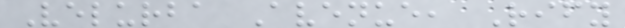Velurba Avenue, Rify
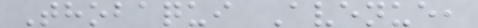Thobaqui Avenue,
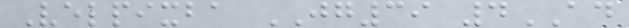Velpixba JG39 4AD
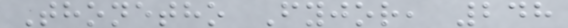Thonetho Fyjor, 248
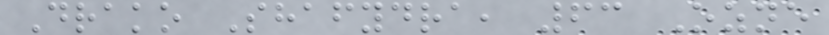Drako Shafydra, 63 Ozne
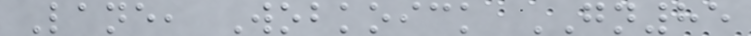Lane, Wobkoick GN85
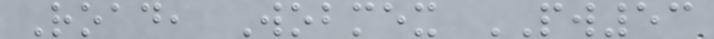Road, Wobmex PW53
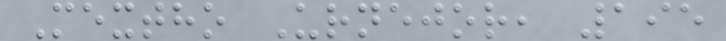Mextho Urnejor, 195
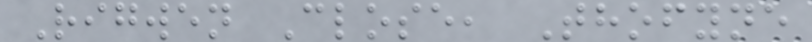Rigwen Close, Thofyne
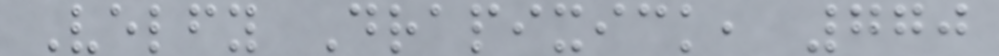Velfy Drapixick, 770
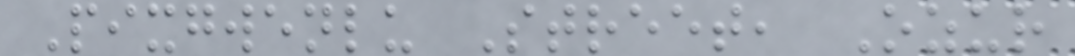Pixgwenlu Street, Ozur
